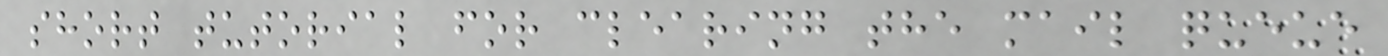short tutorial for clearing the mail queue
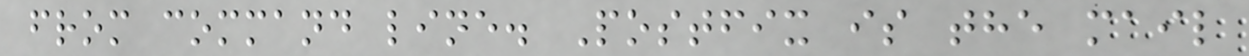from command line. Postfix is the mail
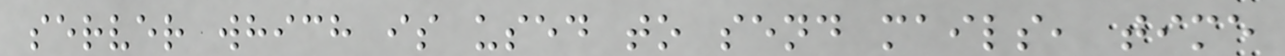server which is used to send mails, time
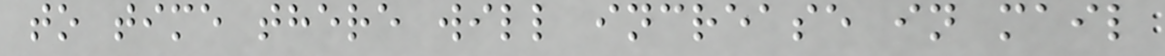to time there will increase in mail
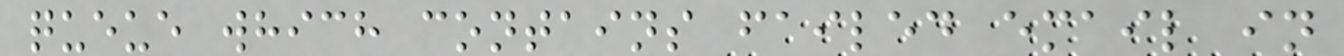queue which contains failed email in
